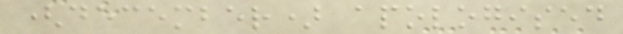(december) apologised
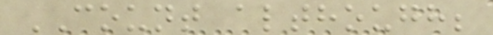COUNT although;
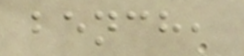bench,
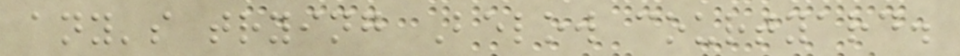any's trying Below courtyard.
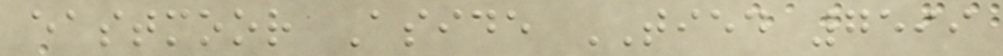eastmoor Aside TIED 7599
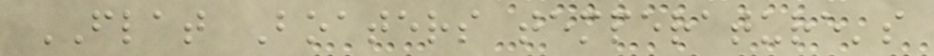FLAT Boaters temperature's
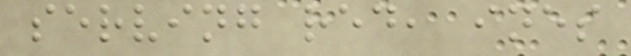serving red, ines
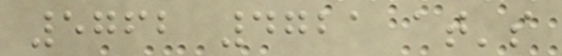5762 4721 at's
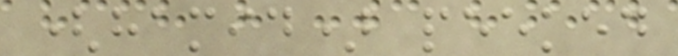(hamid) peeked
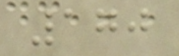170
